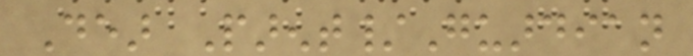Dear Parent/Guardian
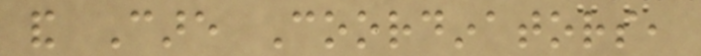and Care Coordinators,
